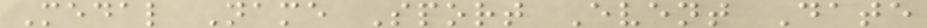Medal Name Sport Event Date
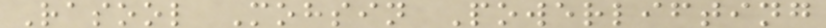Rasool Mohsin Powerlifting
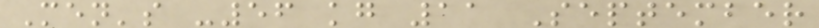Men's -56 kg 11 September
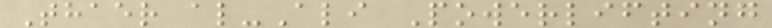Thaer al-Ali Powerlifting
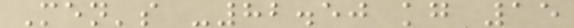Men's -82.50 kg 15
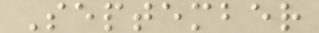September
